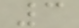3
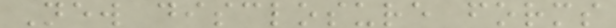New disclosure forms
